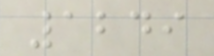1249
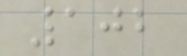102
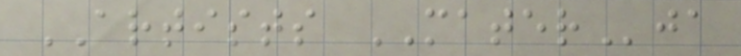ARTISTS MATERja
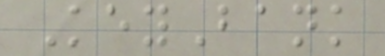KeyBank
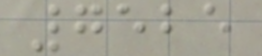7525
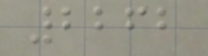2262
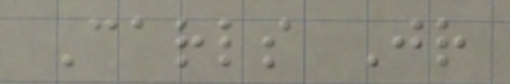Carls Jr
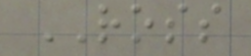ROSS
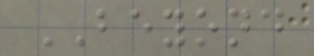BEYOND
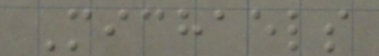Michaels
